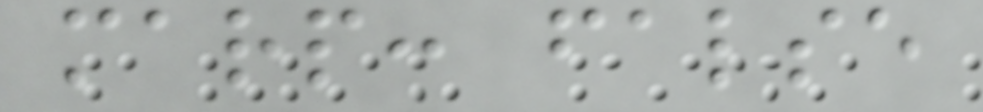marp: false
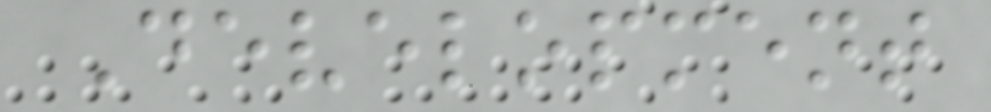Development
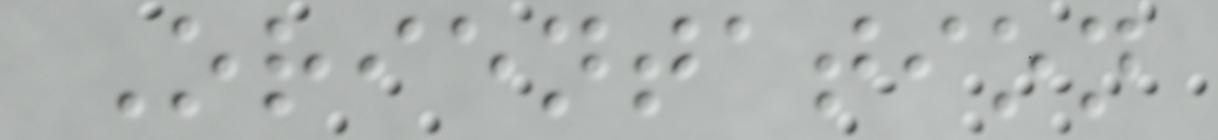Orientation
